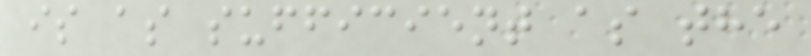is as sufficient as the
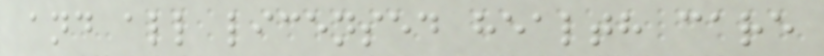and all licensed health care
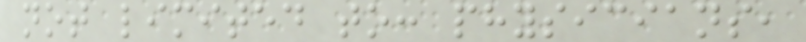not limited to: physicians,
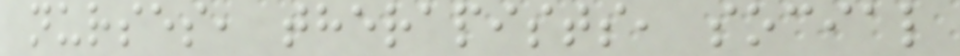nurses, therapists, social
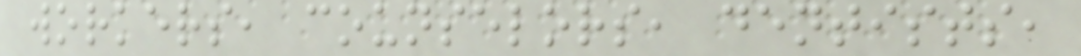workers, counselors, dentists,
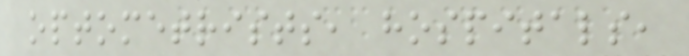optometrists, hospitals,
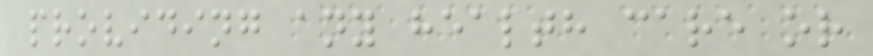providing any health care or
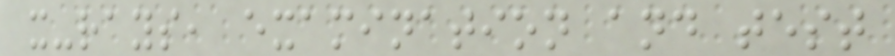x-rays, examination and test
